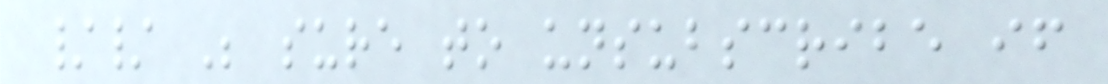// Be sure to unsubscribe if
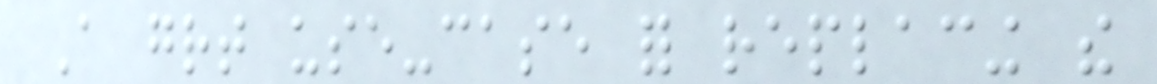A great use-case for replacing the
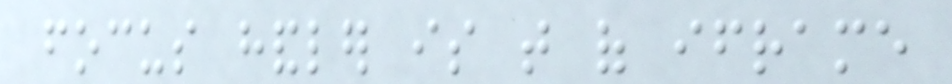focus handler is that of iframe
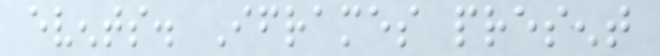events. Iframes present
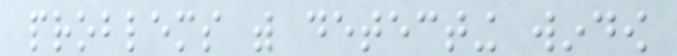problems with detecting window
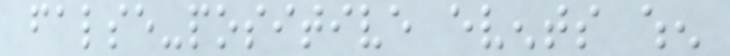false-positive events when
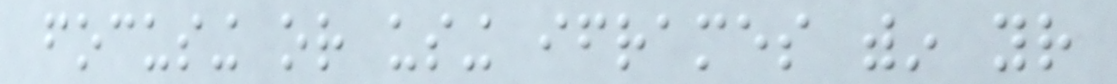focusing or using iframes within your
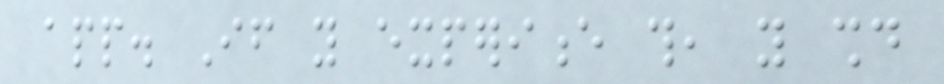app. If you experience this, you should
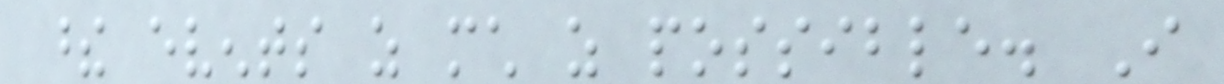these events as much as possible. I
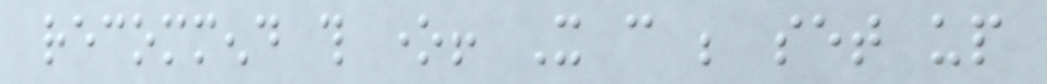recommend this one! It can be set up
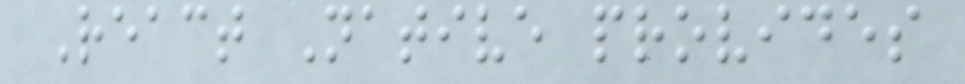React Native provides
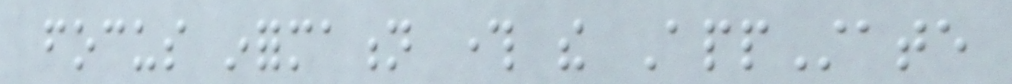focus information through the AppState
